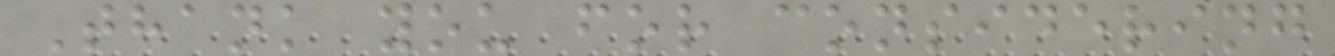Thank you for considering
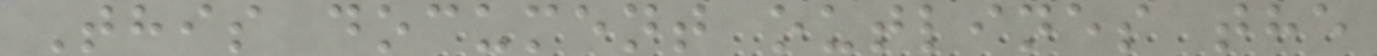This document outlines the
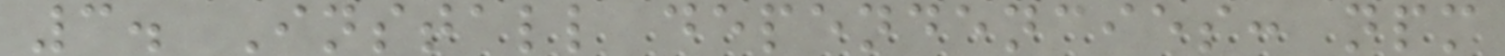3. Install dependencies: npm
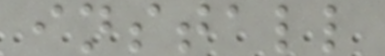install
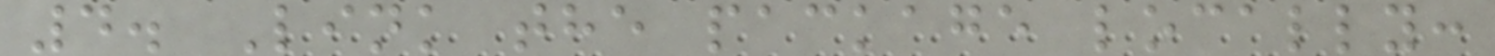4. Link the package locally:
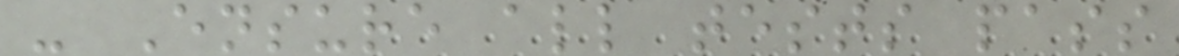- Ensure all tests pass
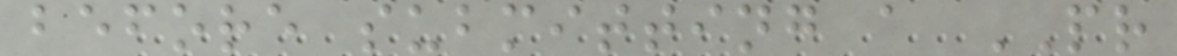before submitting a PR
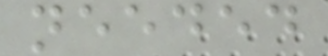needed
